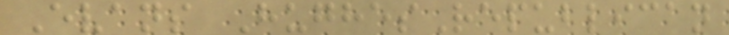Evans HughesRepublican
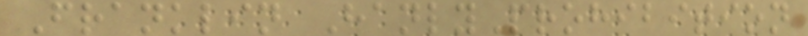Franklin HanlyProhibition
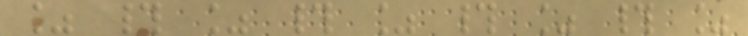% # % # % # % # %
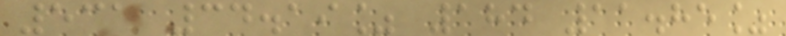531 34.19% 184 11.85%
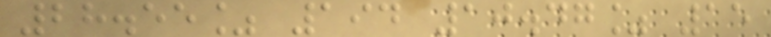28.55% 194 10.47% 15
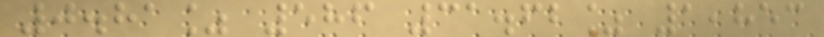0.81% 586 31.62% 1,853
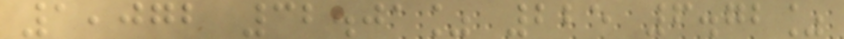1,072 32.01% 225 6.72%
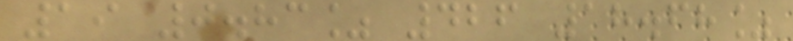19 0.83% 426 18.68%
